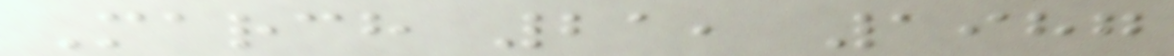March 21, 1987
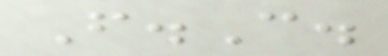F.C.
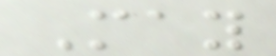May
